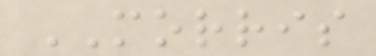MORRIS
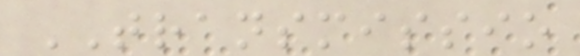TRANSMISSIO
